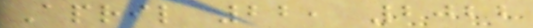April 22, 2022
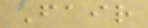Fair
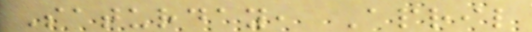Saturday, April
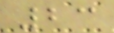23
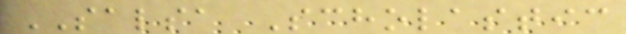SALSA Scholastic
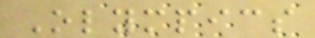Olympics
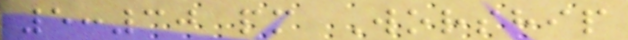5:30 pm Worship
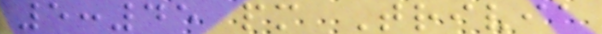5:45 pm Trivia
